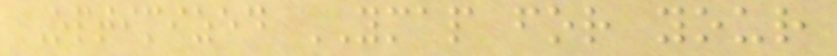Optimized YMAP for your
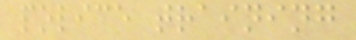police training
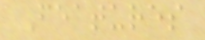Features
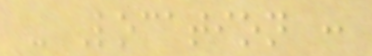- Location :
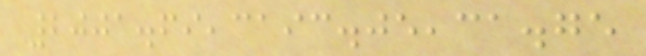2001.69,3193.05,31.75
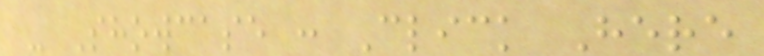- Showcase : Click Here
